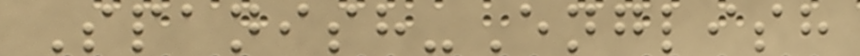Spanish-English
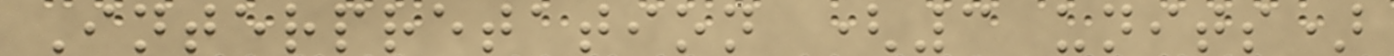Interpretation (3 units)
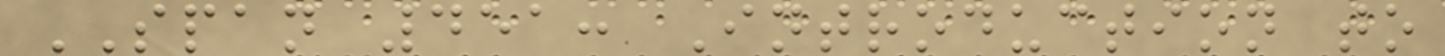SPAN 451: Introduction to
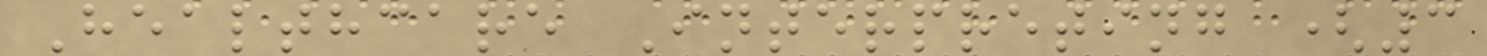Healthcare Interpreting (3
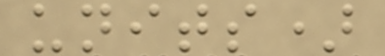units)
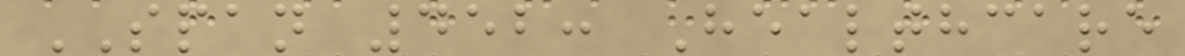SPAN 452: Healthcare
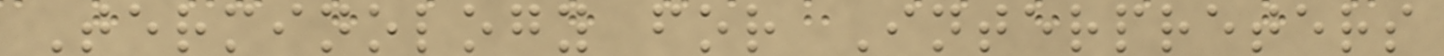Terminology for Interpreters
